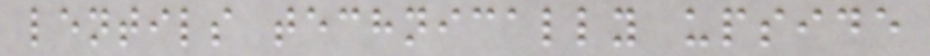lentils technically upside
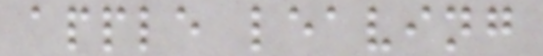apple leaving
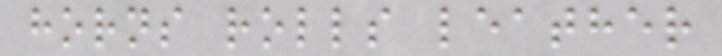horns rolls leather
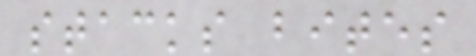stacks bites
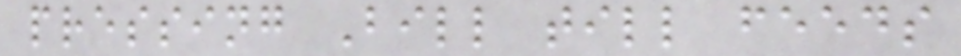pressing Bill till feeds
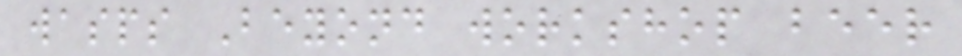wasps Beyond workshop beer
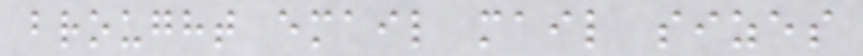brought email mail sizes
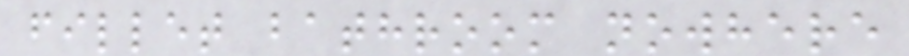fillet bathroom nowhere
